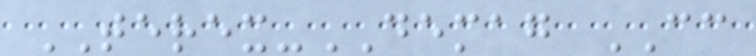TEREX-DEMAG CC
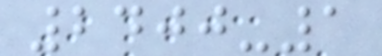2400-1
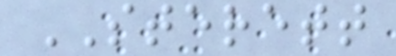STERETT
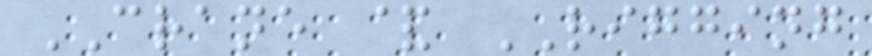CRANE & RIGGING
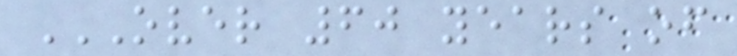OVER 60 YEARS OF
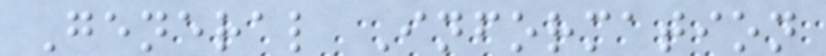General Information
